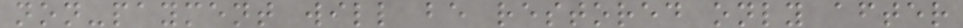non-payment will be restored only after
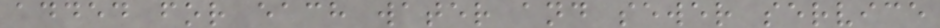added for each water and sewer service
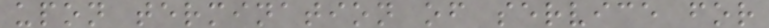upon termination of service for
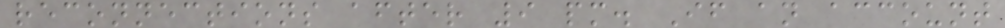reconnections after 9 pm. If an account
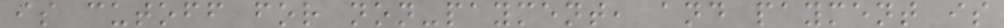is cutoff for non-payment, and payment is
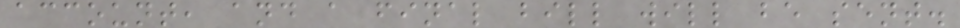account, and a final bill will be sent.
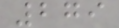279
